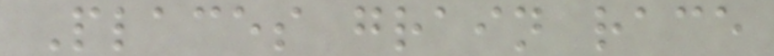Places grain race
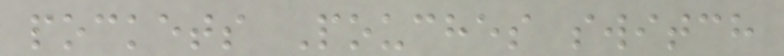pockets Pouches switch
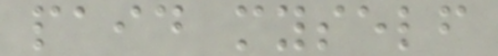paid myself
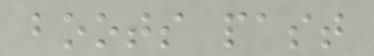boots past
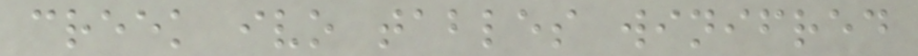creek ivo tables winifred
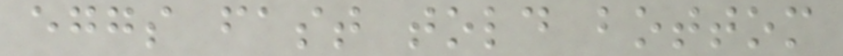eggs fast told bottom
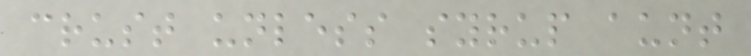crust unless syrup aunt
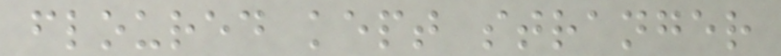floured kept stranger
